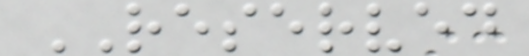RESERVED
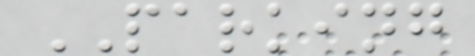PARKING
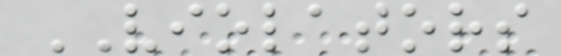VIOLATORS
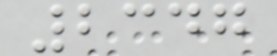2347
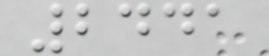2441
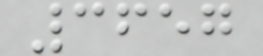3657
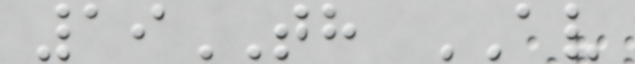19TH AV
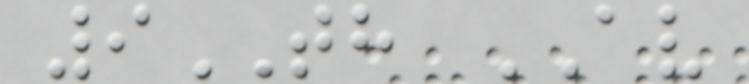9TH AV
